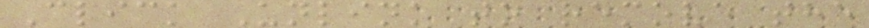Click Unlink to remove the
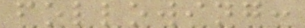following:
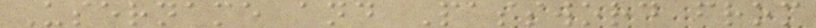Username and Password from
